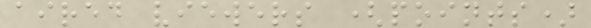aired viewers (points)
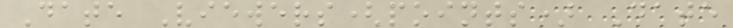Date Viewers(points) Date
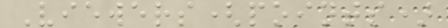Viewers(points)
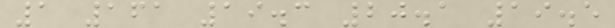1 161 19.3 20.1 19.5
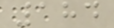184
